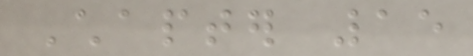Chapter 15
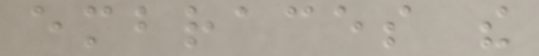embraces the
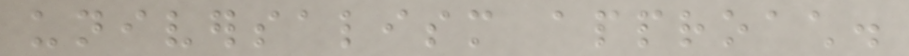universalism approach.
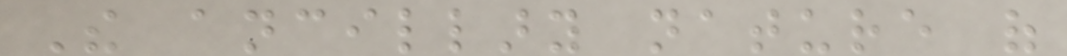The ancillary nature of
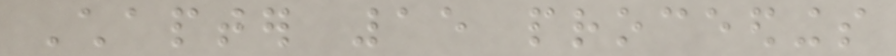Chapter 15 proceedings
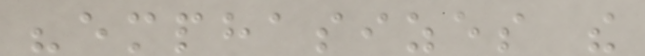"emphasizes the
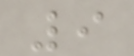9
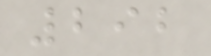292
